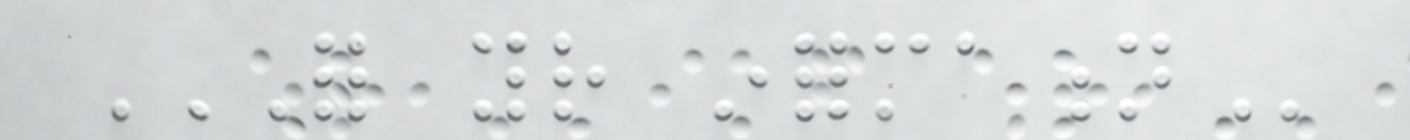FOR YOUR INFORMATION
